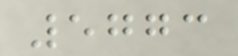5773
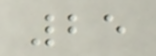25
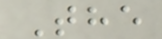The
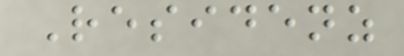Residenz
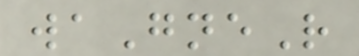waGneR
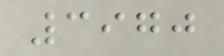3970
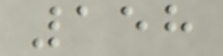158
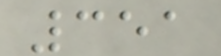351
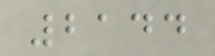2144
